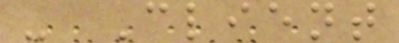- Client
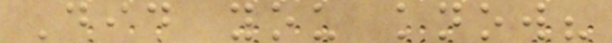Did you know?
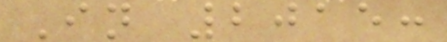In 2015:
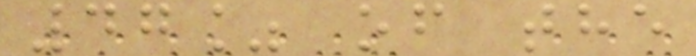47% of the
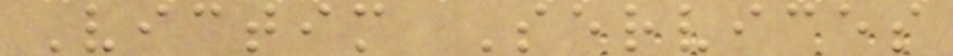Victim Services
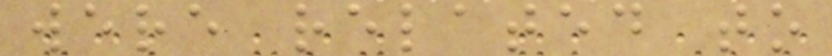were related to
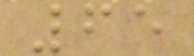65
